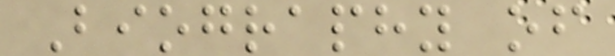Biography of
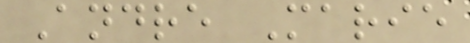Andre Marie
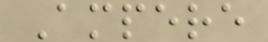Ampere
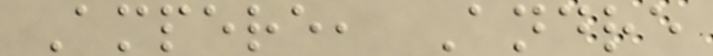Ampere, Andre
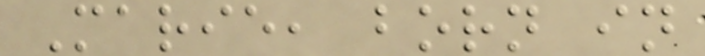Marie, born in
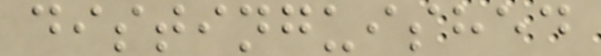distinguished
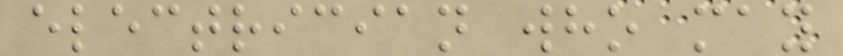electrician who may
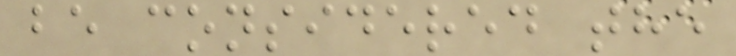be considered the
